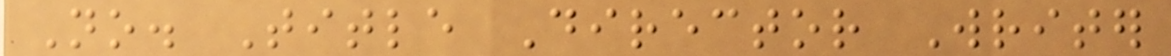No. Title Director Writer
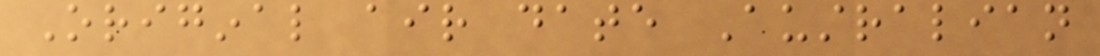Original air date Australian
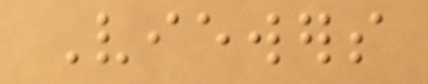Viewers
